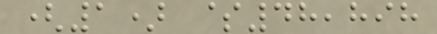(1) $48,898
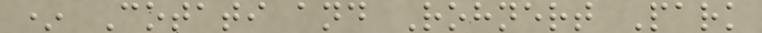* Cotati and Rohnert Park
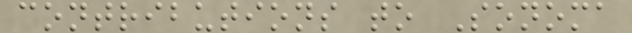contributions to Sonoma
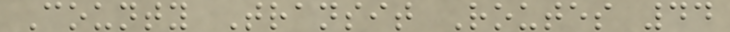County Transit Routes 44
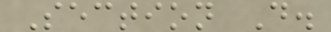Section D.
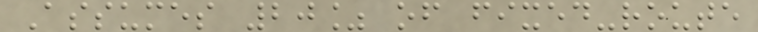Assumes 20% of fixed-route
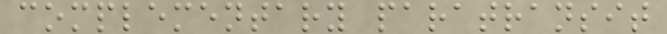complementary paratransit
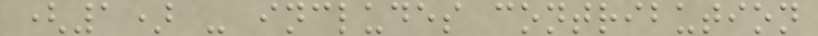(1) - includes contribution
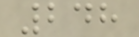248
